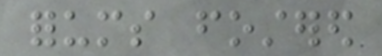forums fostered
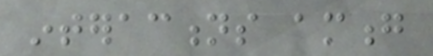interactions among
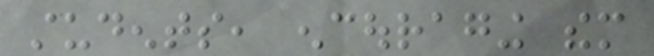students, encouraging them
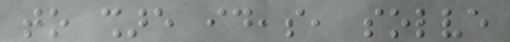to share ideas, solve
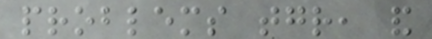problems together, and
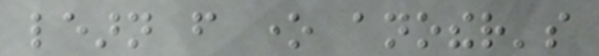learn from one another's
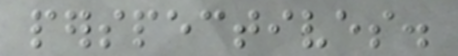perspectives.
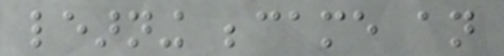learning became an
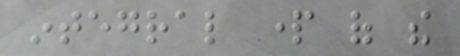integral part of the
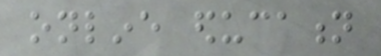online education
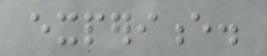experience.
